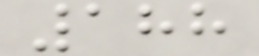188
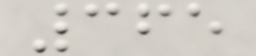365
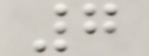7
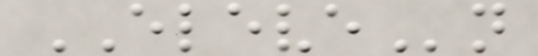ELEVEn
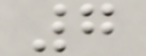7
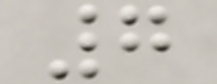7
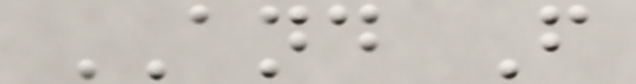AND F
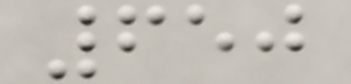650
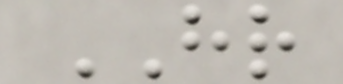HR
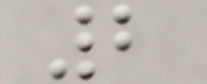2
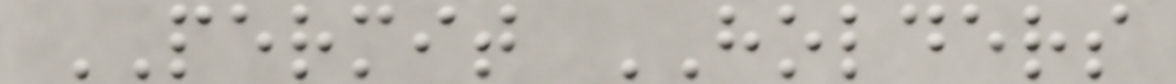PERMIT HOLDERS
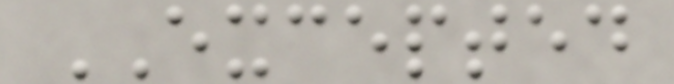EXCEPTED
